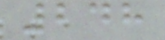248
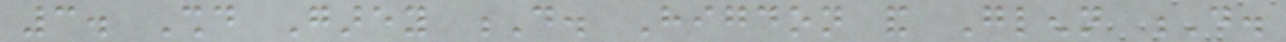3. Should Garey D. Higdon and Glenn D.
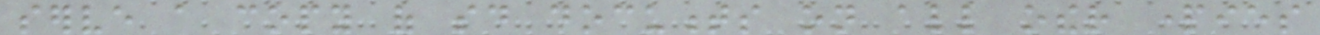serve a copy of said documents on all other parties
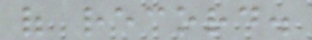of record.
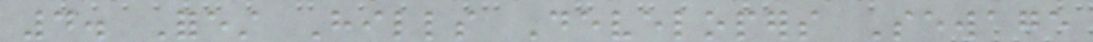4. Forest Hills Developers Sewage
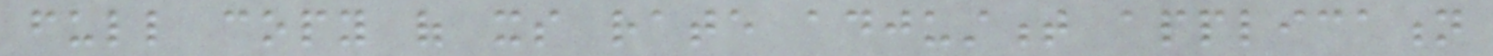full copy of its rate adjustment application
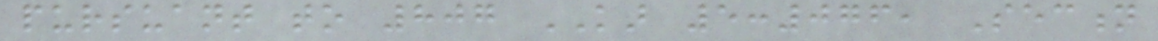pursuant to 807 KAR 5:076, Section
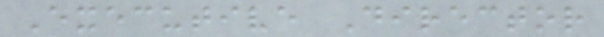Executive Director
